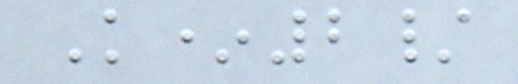K*2/
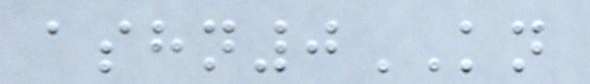ashn0KN
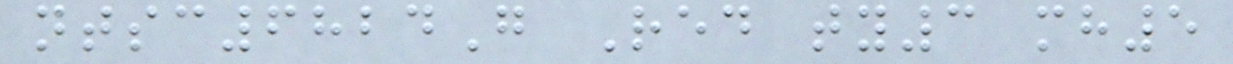ntsc6824G Red ty3 mh5
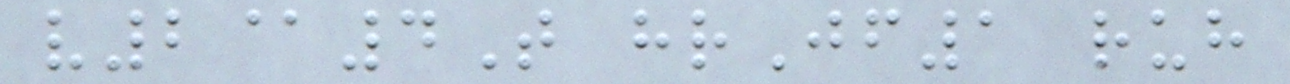v2@4T hrJf1 ruh
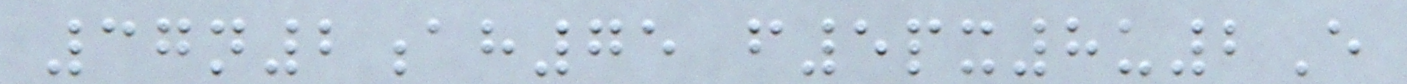37n2ah75 f5px8u2E
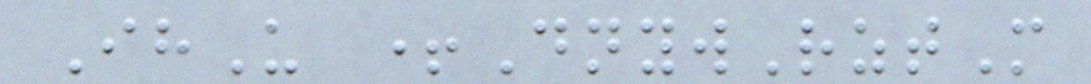IhU +DnywRztM
